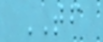TF
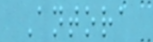Antora
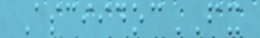AsciidocFX
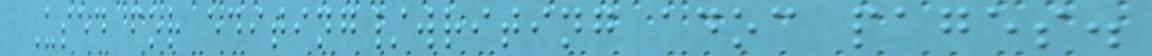Used for editing/writing adoc pages.
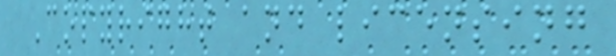Copyright and licensing
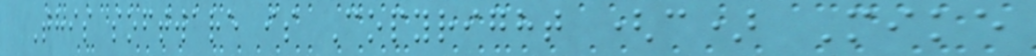This software is Copyright (c) Mike
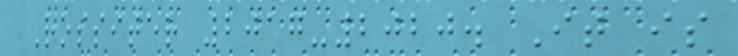Rossiter 2017-2020. It is
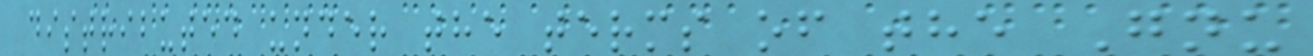distributed under the terms of the Gnu
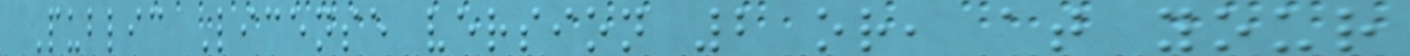Public License version 2 or, at your
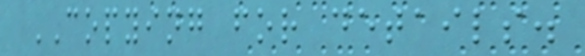COPYING for details.
